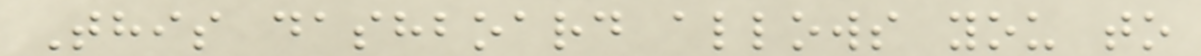This dashboard allows you to
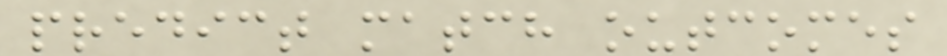predict match outcomes
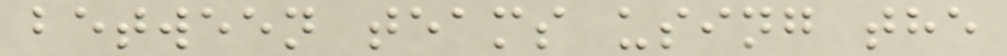between teams using the
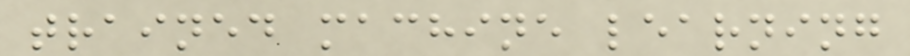trained machine learning
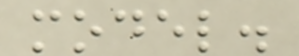model.
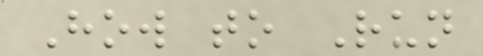How to Run
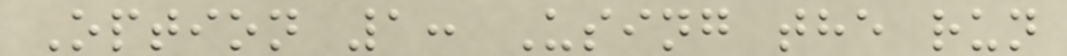Option 1: Using the run
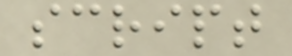script
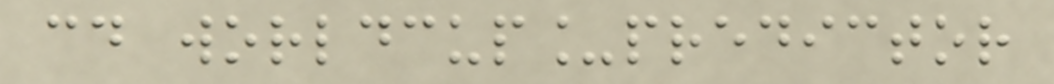cd worldcup_predictor
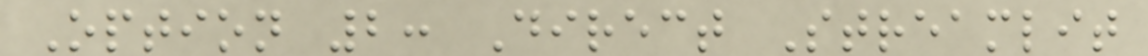Option 2: Direct Streamlit
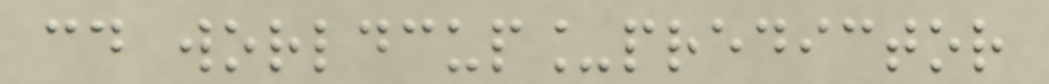cd worldcup_predictor
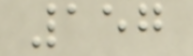157
